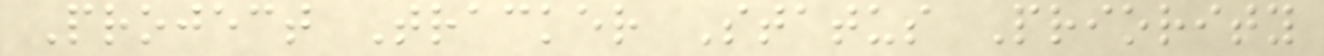Project Tracker Status Priority
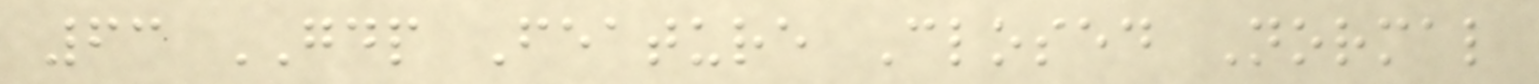63 GDP Feature Closed Normal
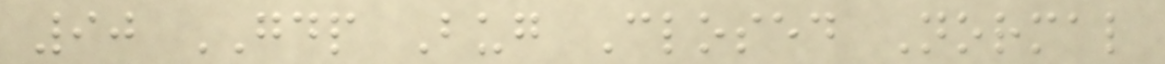90 GDP Bug Closed Normal
